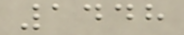1448
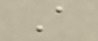A
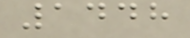1448
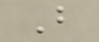B
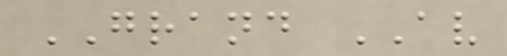GRAND AV
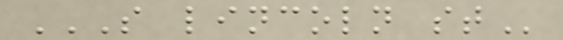S LINCOLN ST
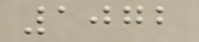1072
